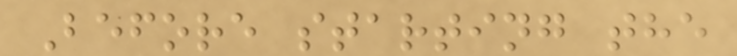Before starting the
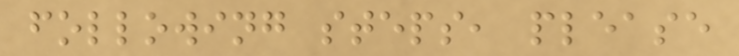following steps, please
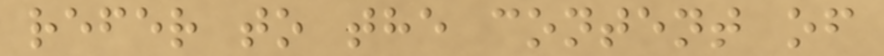refer to the content of
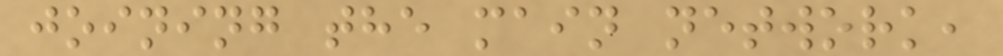joining the main network,
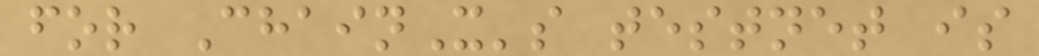for ChainX's testnet is
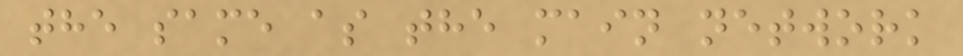the same as the main network
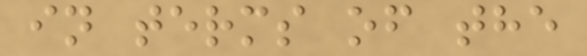in terms of the
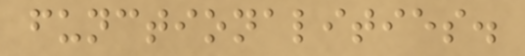functionalities.
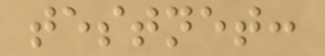testnet:
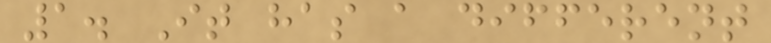1. It has a different
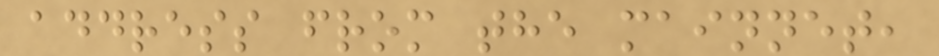address from the mainnet,
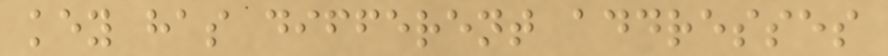key has different addresses
